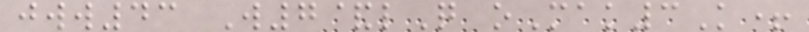jww43 W7&lQ oMak3K+
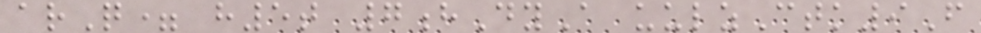arQ= h5t 7hDyA uulzCtk9F
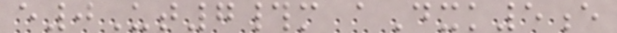e0Ut7#m aDxk5e
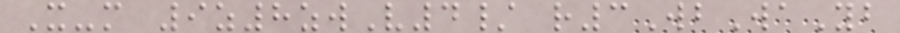X-m 9z8zwV4/ r3WbWaYb
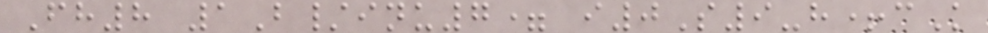Fh8 1B/inu7= i0S9-h+cK
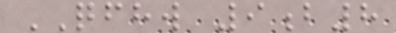QFHW 9b8
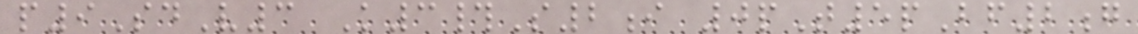p9SdV3 K3#S2i 0pT5pBf2g
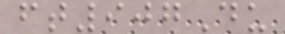ft907Du
